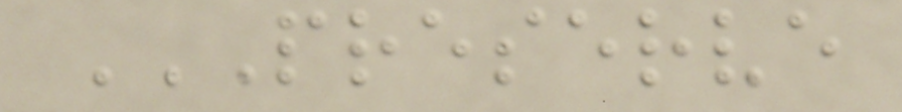PRESERVE
